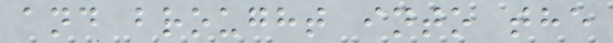and brought into the
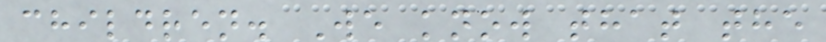children. We know that the
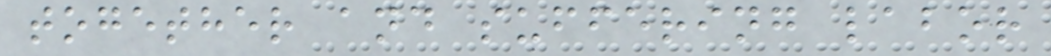together and suffering labor
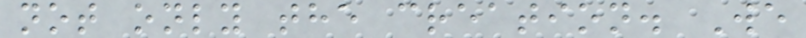not only the creation. We
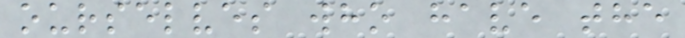ourselves who have the
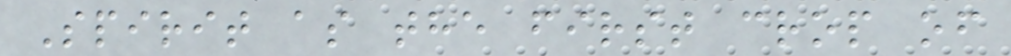Spirit as the first crop of
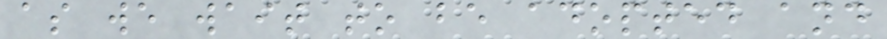as we wait to be adopted and
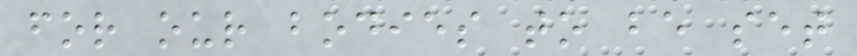for our bodies to be set
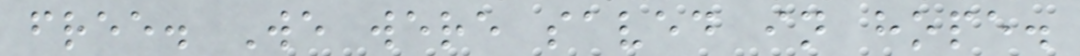free. We were saved in hope.
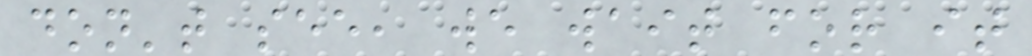don't see, we wait for it
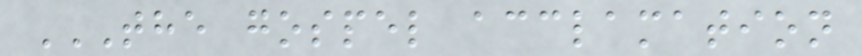THE GOSPEL ACCLAMATION
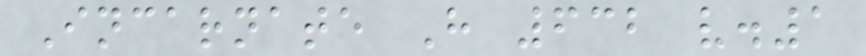Incarnate H 632 v.1
